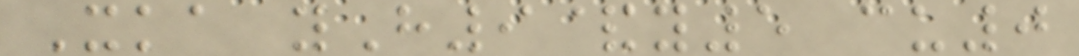Xka yH9&y5 cu0
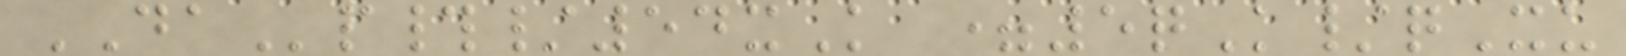DAp#/54xK =5qK/qXu
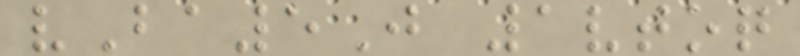vBa5J 1vtoq
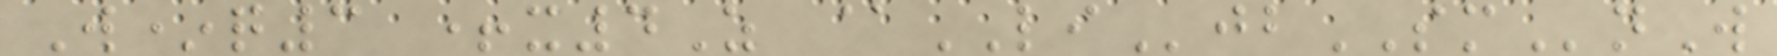W*q3 +x4Z @LIjbSMnW
